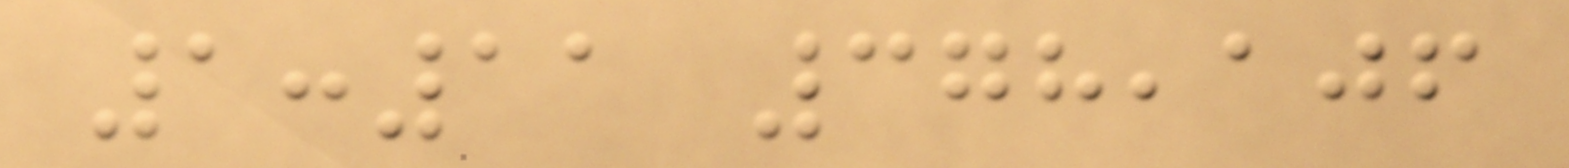1:11 378,106
